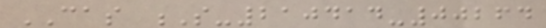CAS S-210414-00264
